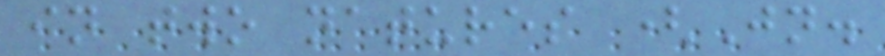in two natures (Jn.
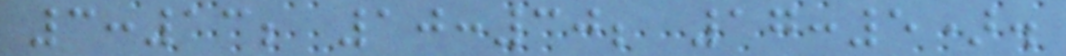3:13; 10:30; 17:5).
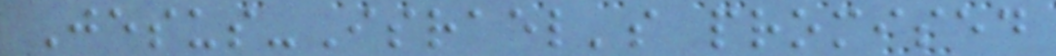Jesus-Israel's promised
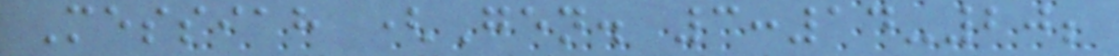Messiah (Gen. 3:14-20;
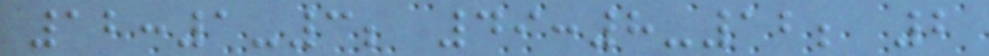12:1-3; 49:8-12; 2
